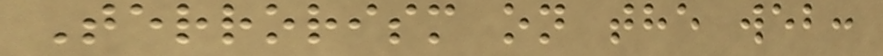Terrorism on the web:
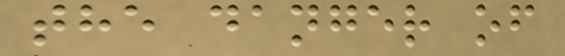the danger of
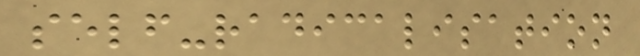self-radicalisation
